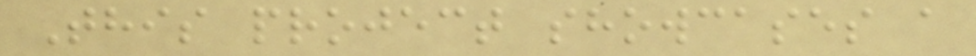This project showcases a
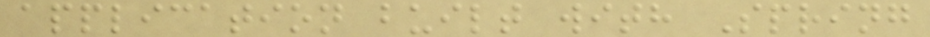application built with Spring
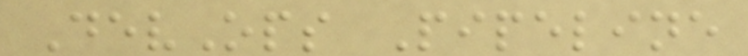DevOps Pipeline
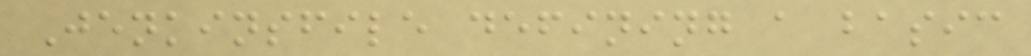Jenkinsfile defining a basic
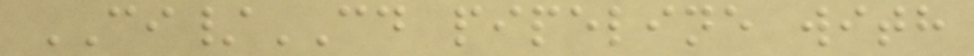CI/CD pipeline with
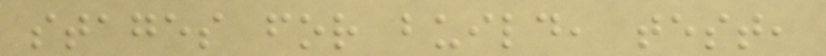stages for build, test,
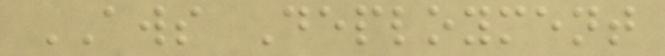AWS Deployment
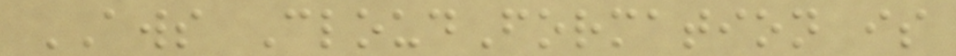AWS CloudFormation is
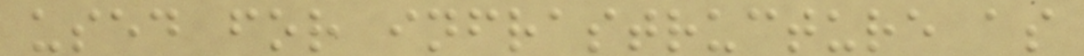used for infrastructure as
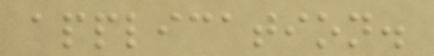application.
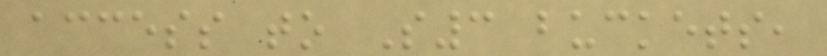access to S3 buckets,
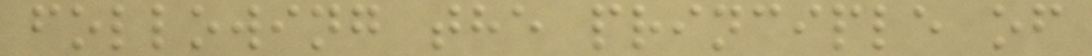following the principle of
